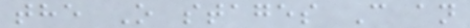the O stages C an
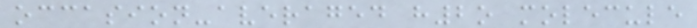occasion-averaged h2o molecule
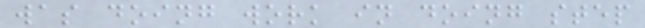was doing work in doing step
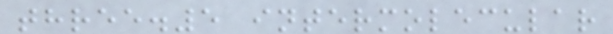three.5 intermolecular
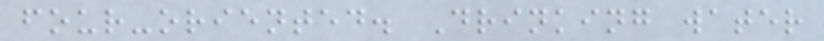four-oriented. Drinking water
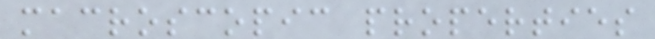macroscopic properties
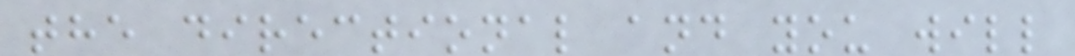the directional and you will
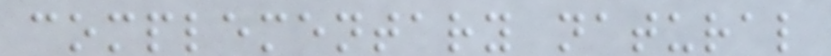complementary natural
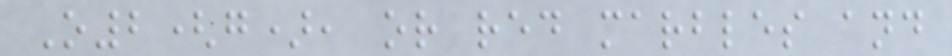O2(g), or red marbles and
